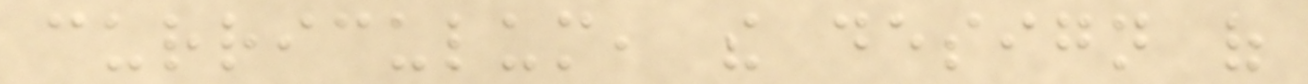curriculum, the design of
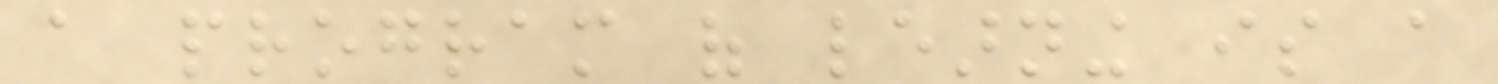a program of learning is a
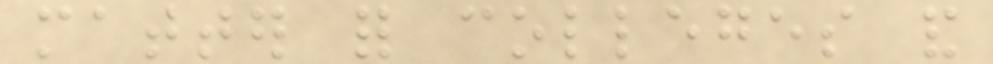matter for colleges and
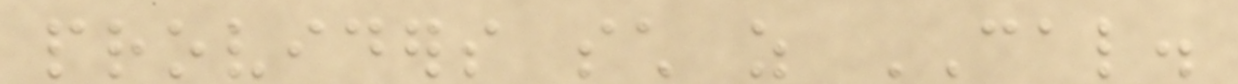providers such as CAL.
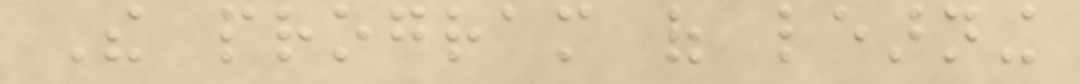The program of learning
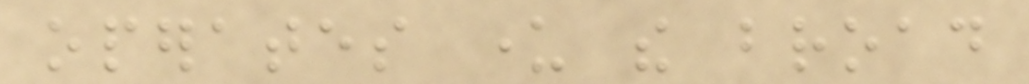operates under the broad
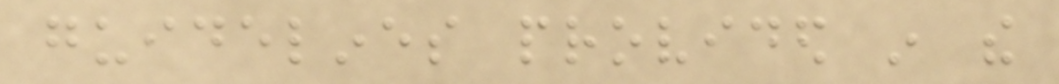guidelines provided in the
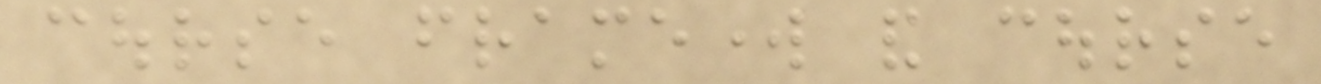course framework and course
